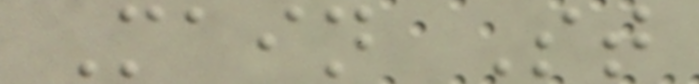Main St
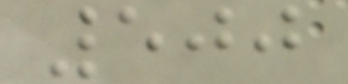500
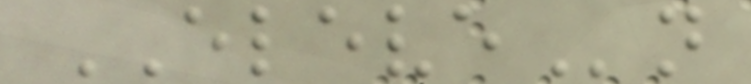ELEVEn
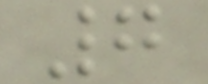7
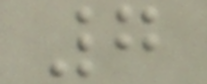7
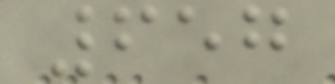657
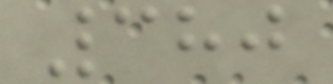380
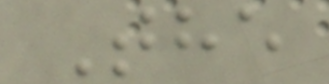The
